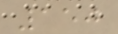150
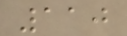110
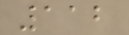112
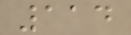114
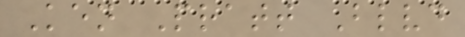Ken Pratt Blvd
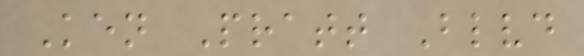Ken Pratt Blvd
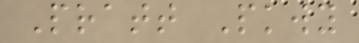Pratt Pkwy
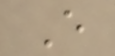E
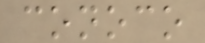conoco
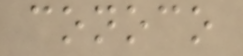conoco
